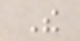The
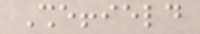Sheffield
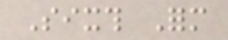Sixth Form
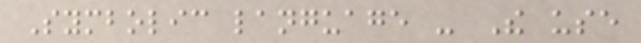Symbolic language - The use
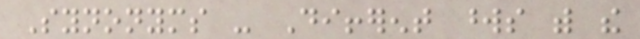Synonyms - Different words with the
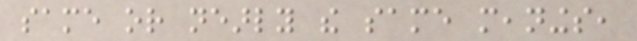same or nearly the same meanings,
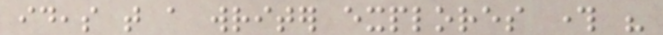ideas that a writer explores through his
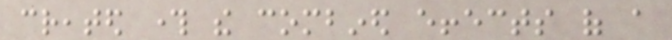created through the combined effects of a
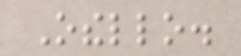Othello.
